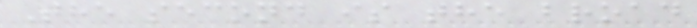The second is the broad
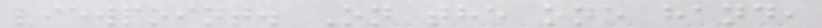viewpoint. On the one hand,
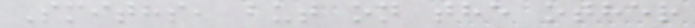Smiths, but on the other
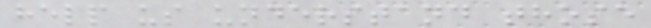help us understand those
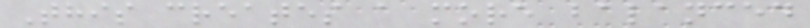This creates a more balanced
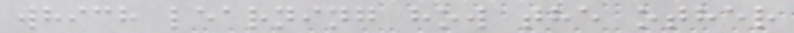which learning how the other
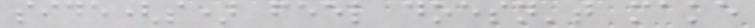side(s) feel doesn't make
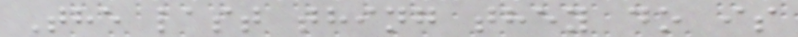The last thing they do is
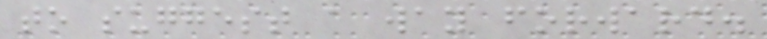to suggest a way forward.
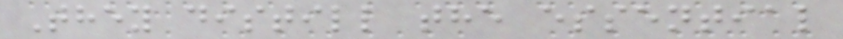They distill the essential
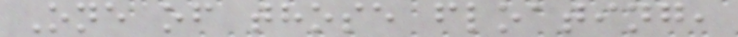One of those floating,
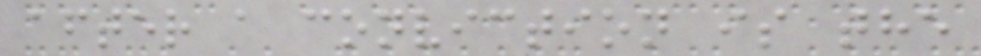after a conviction is the
